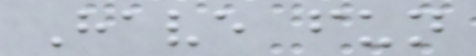Have fun
